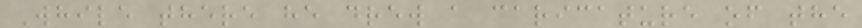While there he drew a caricature of the
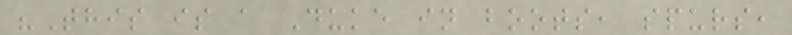"This is a Duke in boots, spurs,
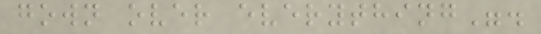gown over everything".
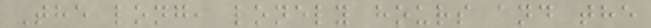The long, lonely hours and the
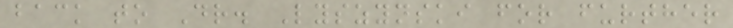back to Dr. Lyszynski for further
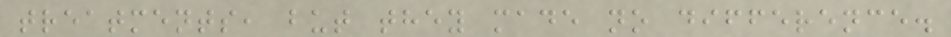treatments, but they made no difference.
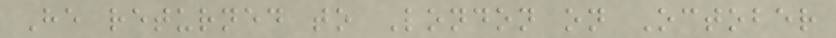He returned to London on October
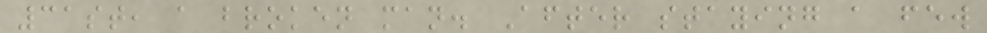31st, a broken man. After staying a few
